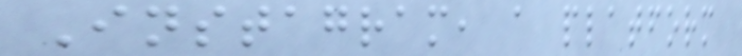Instagram, a platform
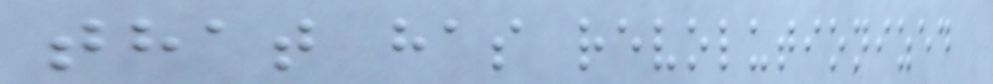that has revolutionized
